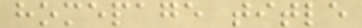homepage title
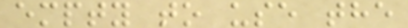empty to use the
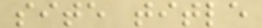site title
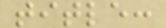title:
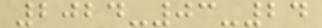2024-03-24
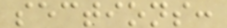sections:
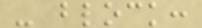- block:
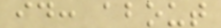id: about
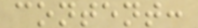content:
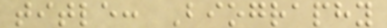title: Biography
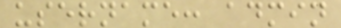username: admin
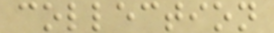collection
